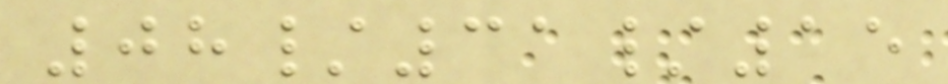08/31/15
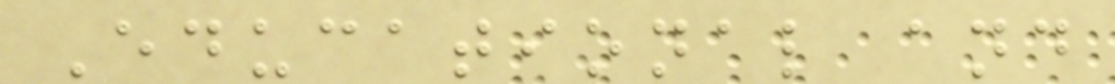Educational and
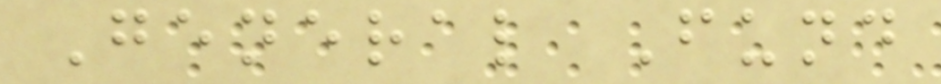General Fund
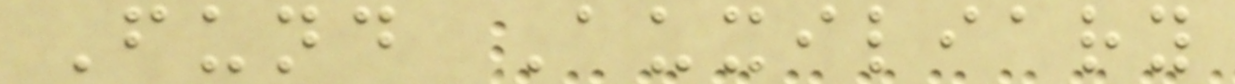Fund Auxiliary
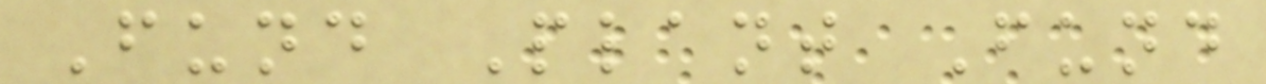Fund Plant Fund
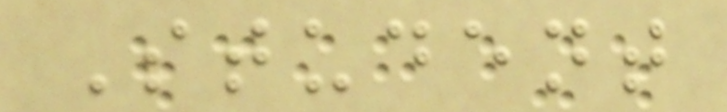Student
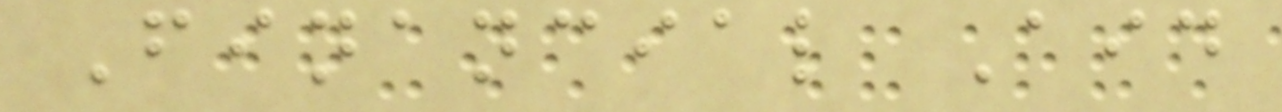Financial Aid
